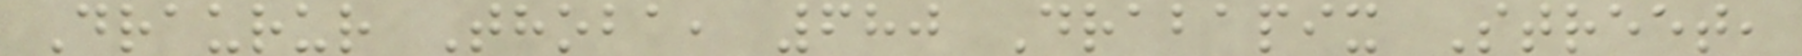Draurur Thoba, 680 Drabapix Street,
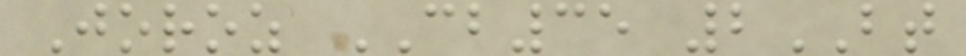Joroz CB35 2BT
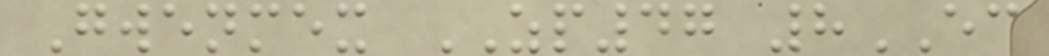Gwenmex ZP47 8EC
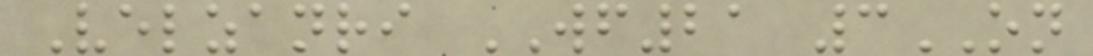Velzanri WF21 3ON
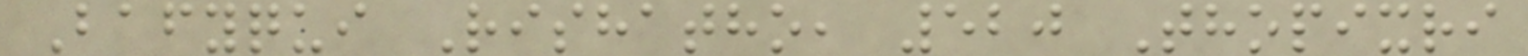Bafyqui Rishatho, 520 Thopixri
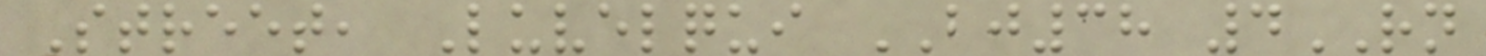Street, Luvelqui BJ38 4RN
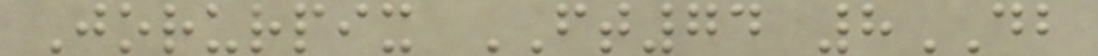Jorurpix FT74 8DB
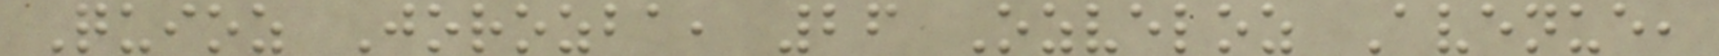Quioz Jorozba, 26 Ozveloz Avenue,
